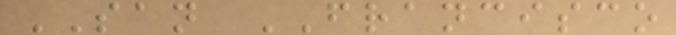SAN FRANCISCO
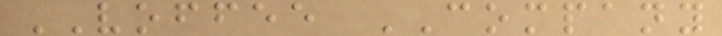VOFFEE COMPANY
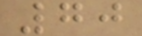70
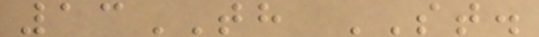13TH ST.
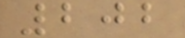202
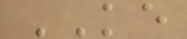KE
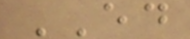ED
